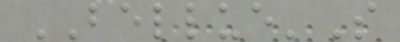BELLUE'S
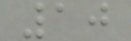10
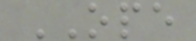OPE
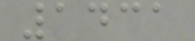1431
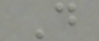D
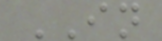IN
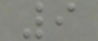9
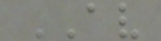AV
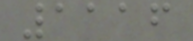1116
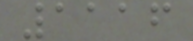1116
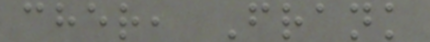cher, Frank
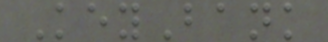KeyBank
